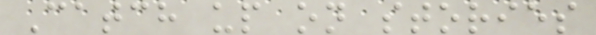Catch up on stories
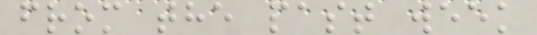from the past week
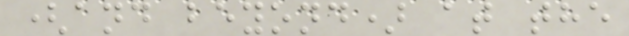(and beyond) at the
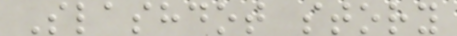Slashdot story
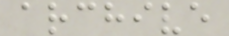archive
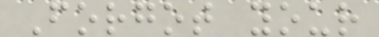Forgot your
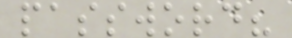password?
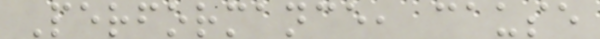Performance, cause
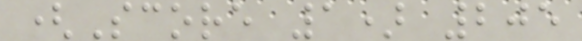(Score 1) 205
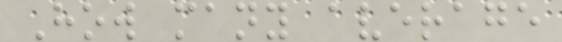How many average
